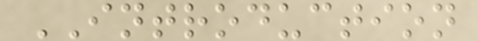INTRODUCTION
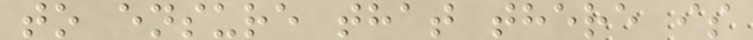to ensure that there is
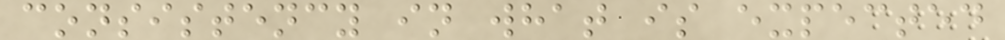consistency in what is expected
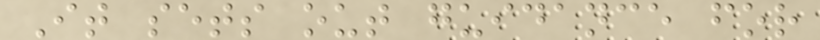It sets out guidance for
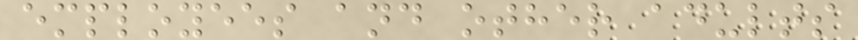employees and other adults
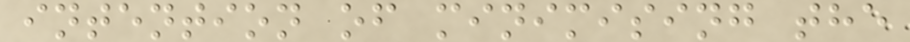intention of minimising the
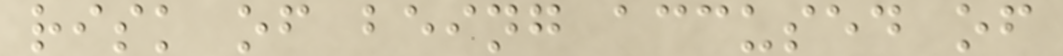risk of being accused of
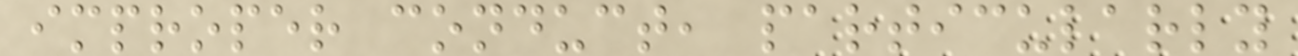improper conduct, particularly
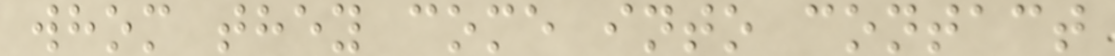whom they come into contact
